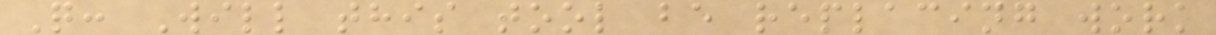Q: Will this tool be replacing work
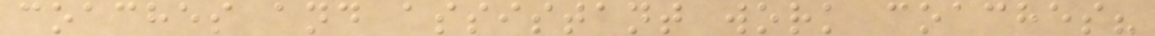coaches and assistant work coaches?
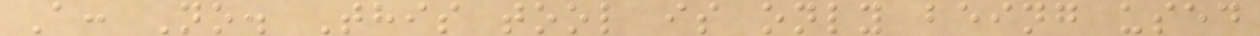A: No. This tool is only being used
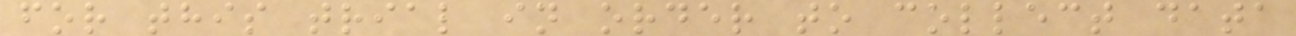for this trial in order to collect data
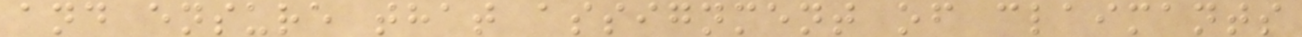and ensure that assignment of claimants
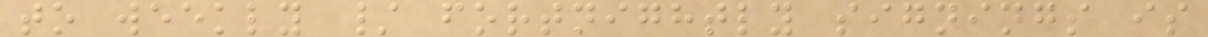to weekly / fortnightly signings is
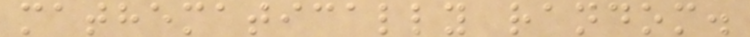mathematically random.
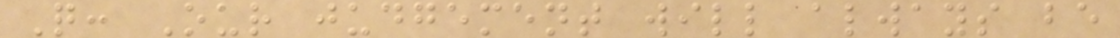Q: Our judgement will always be
